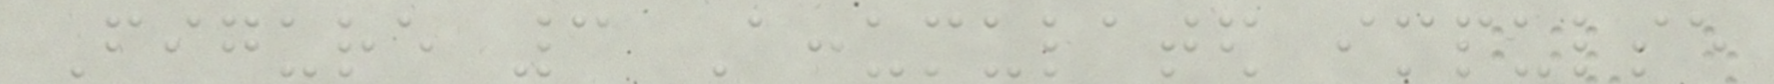Figure 3 Accumulated impulse
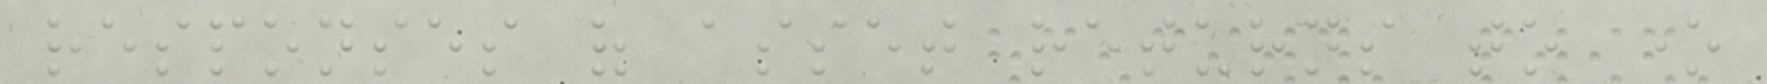responses of asset returns to one
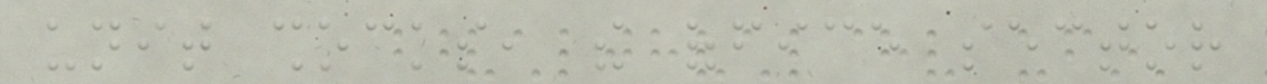unit shocks, the office sector
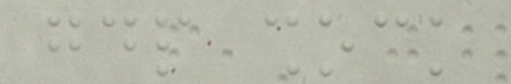gdp shock
